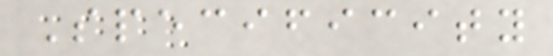Specificity
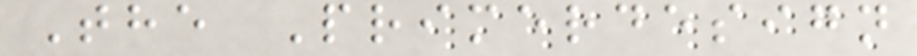The Primerdesign
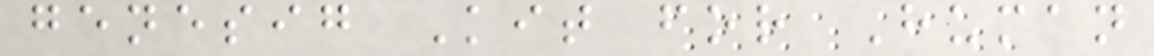genesig Kit for Human
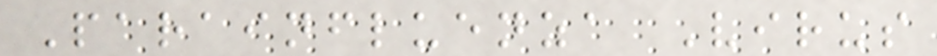Parainfluenza Virus
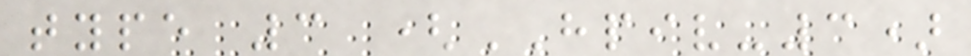type 3 (HPIV-3)
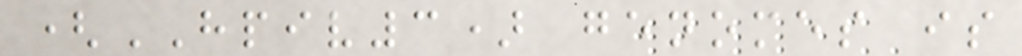(HPIV3) genomes is
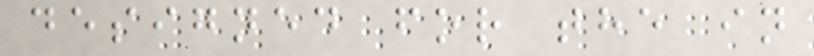designed for the in
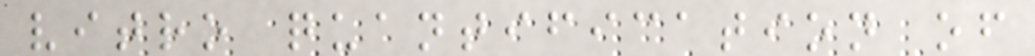vitro quantification of
